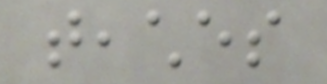teaches
